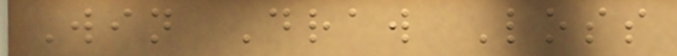Win Draw Loss
